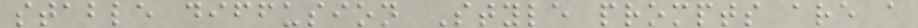stable diffusion Style prompts are a
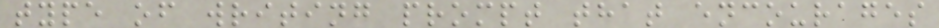type of writing prompt that encourages
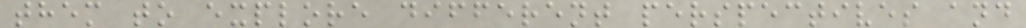them to explore different perspectives and
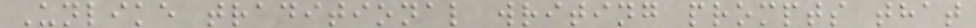Unlike traditional writing prompts that
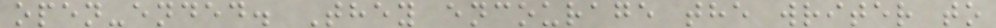open-ended. They encourage the writer to
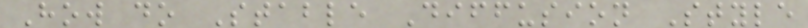How do Stable Diffusion Style
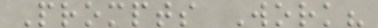Prompts Work?
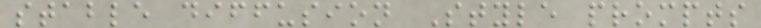stable diffusion Style prompts
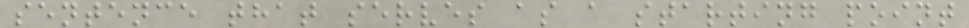sentence that serves as a starting point
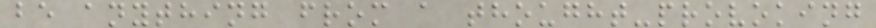be anything from a thought-provoking
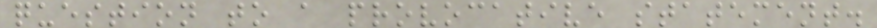question to a provocative statement.
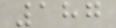187
